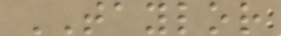TAYLOR
